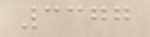3377
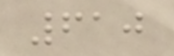610
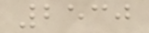2530
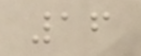16
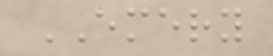EMERY
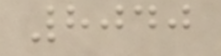8040
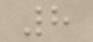8
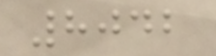8042
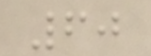60
